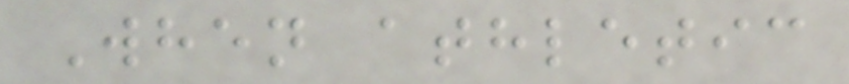When athletic
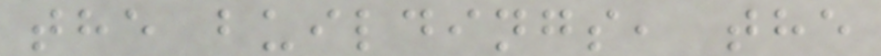the buildings, the
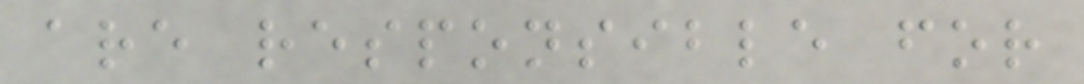are responsible for
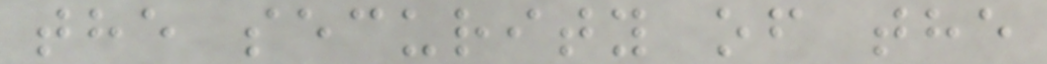the security of the
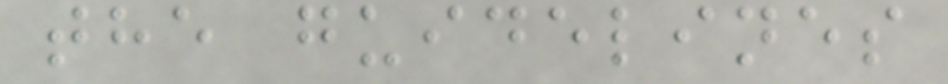the guidelines
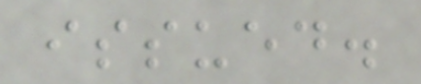issued.
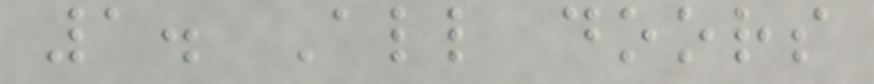1. All doors
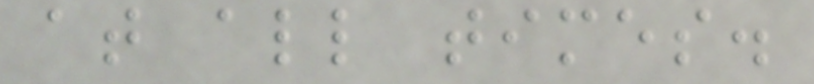at all times.
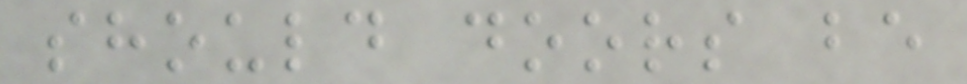should doors be
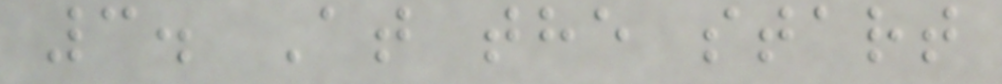3. At the start
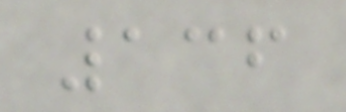136
